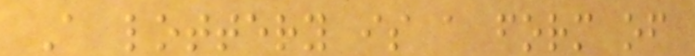A lottery is a form of
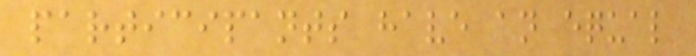participants have an equal
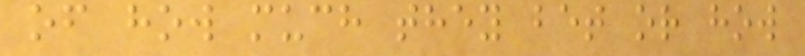of how much they bet or how
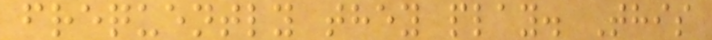frequently they play. This
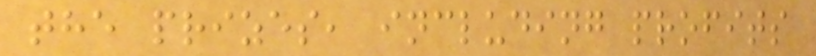the prizes, including profits
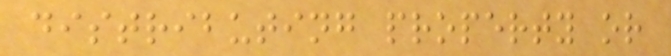distributing property or
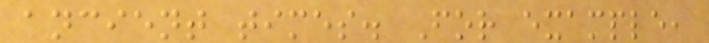ancient times. For example,
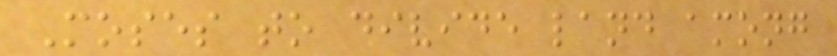Moses to divide land among
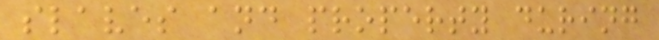slaves and property during
